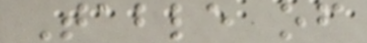Table of
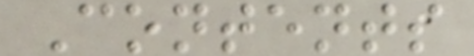Contents
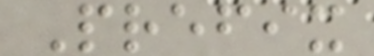Prefix
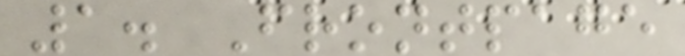1. Frontpage
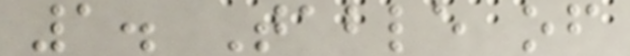1. Table of
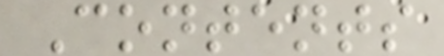Contents
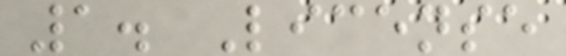1. License
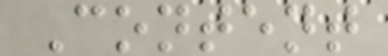Content
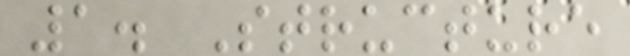1. Structure
